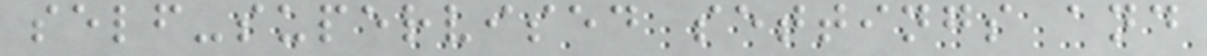self-supervised settings and
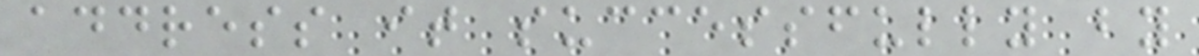address it successfully by
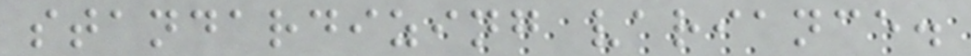standardizing variance.
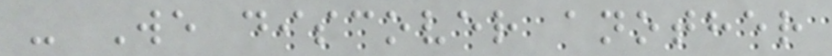- We discover another
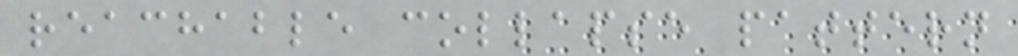reachable collapse pattern
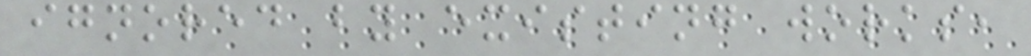ignored by existing works,
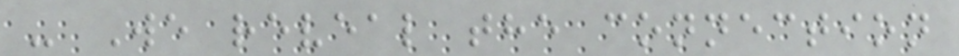- We reveal the connection
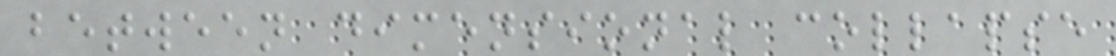between dimensional collapse
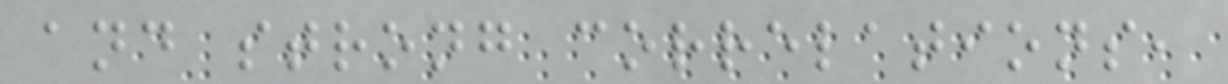and strong correlations,
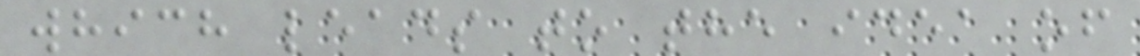which leads to the idea of
